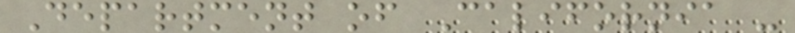Department of California -
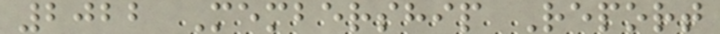2022 Membership Report
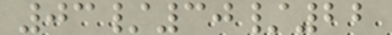03/30/22
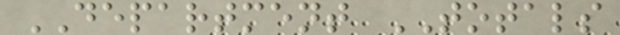DEPARTMENT TOTALS
